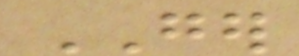GER
